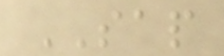SAP
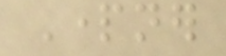Partner
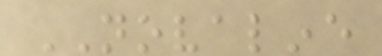NOVALINE
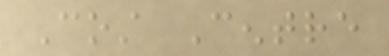Cost Centre
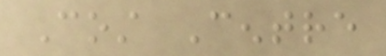Cost Centre
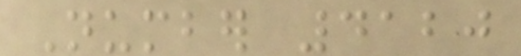Number 4120
